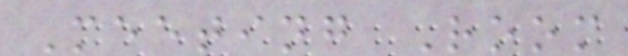Meeting Room
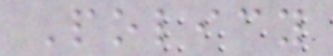Policy
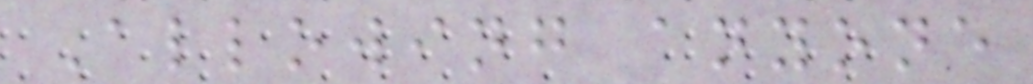Allowing anyone
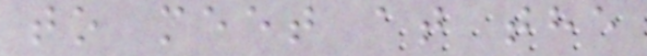to meet at the
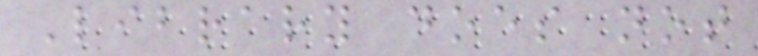Library does not
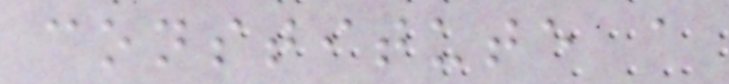constitute a
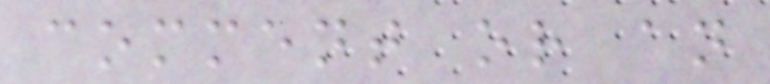comment or an
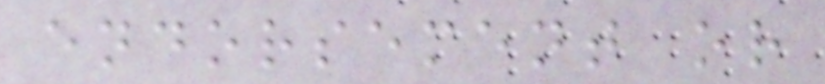endorsement or
